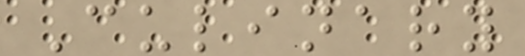Culinary
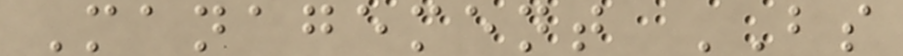Management BS
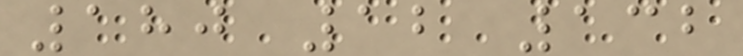180 12 132
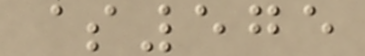$575
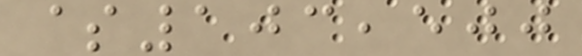$103,500
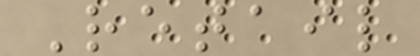Retail
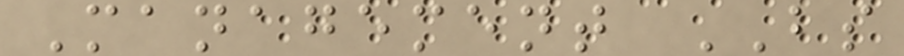Management BS
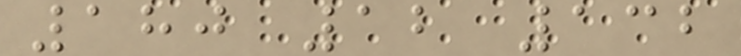180 12 132
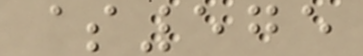$575
